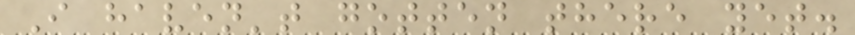I haven't gotten there yet.
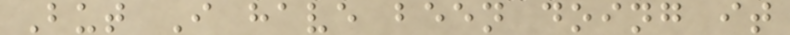But I have been doing it
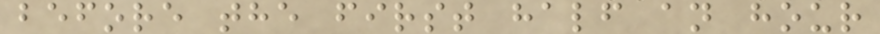before the first half an hour
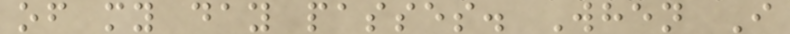of my day passes. When I
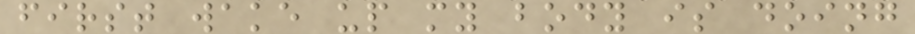first wake up my body is doing
